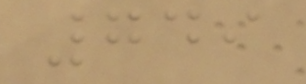749
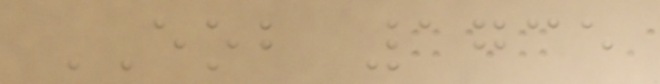EOB 1735
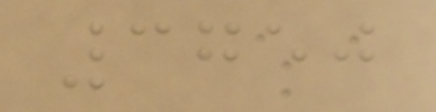3750
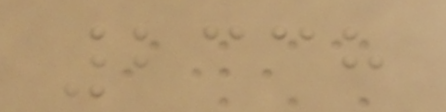2338
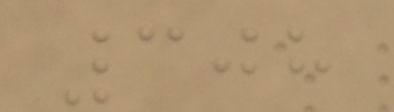308
